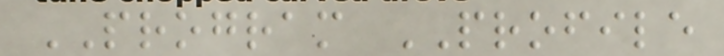PROGRAM PROFILE
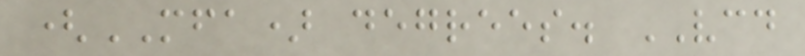(MFA) degrees. VCD
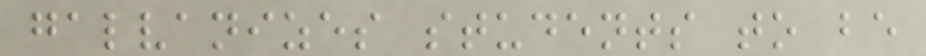galvanizes students to be
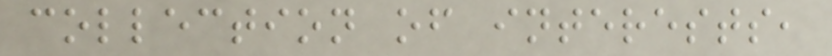collection of interests,
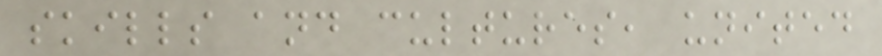skills and cultures, united
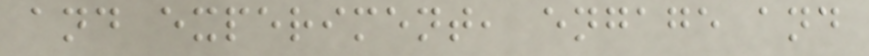and experiment, engage and
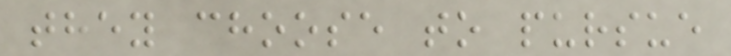they choose to pursue
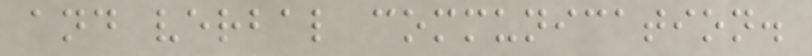and verbal communication.
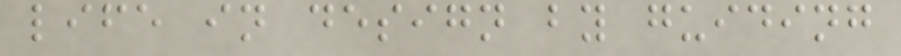life in design by guiding
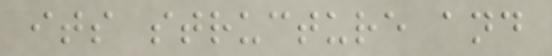its structure and
